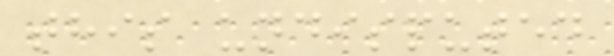this undisputed
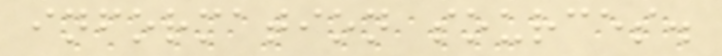information sources.
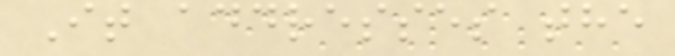It addresses the
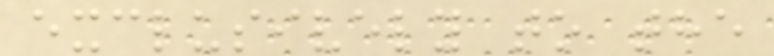exclusively to the
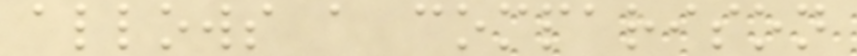allows a comparison
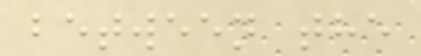between the
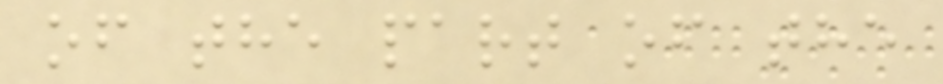of the part of the
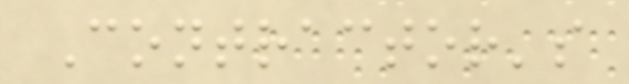Contractor's
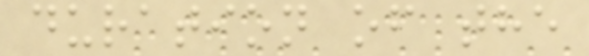duration of the
